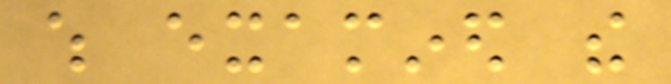which examined the
